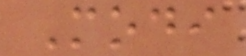Modi
